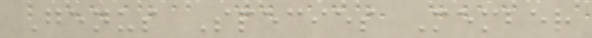Genus Species Member
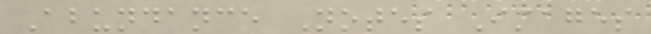Abundance Notes Images
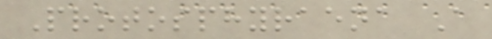Protosphyraena A
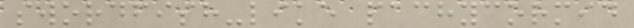swordfish-like pachycormid
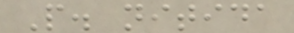P. nitida
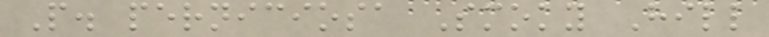P. perniciosa Smoky Hill
